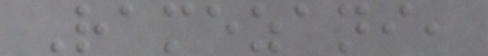Ramezani,
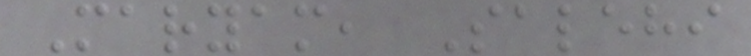Maryam, Salehi
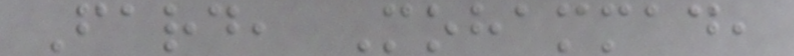Fard, Mohammad,
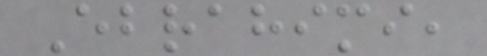Ebrahimi,
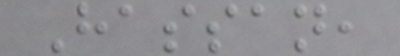Hassan,
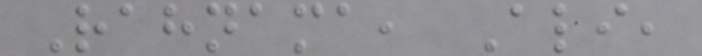Rahnama, Ali,
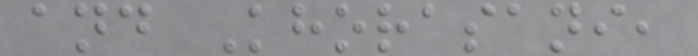and Khorasani,
